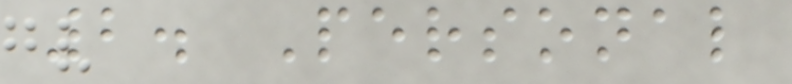2. Personal
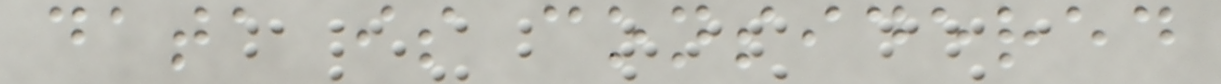data is considered
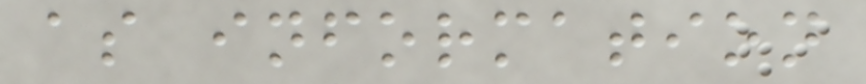as information
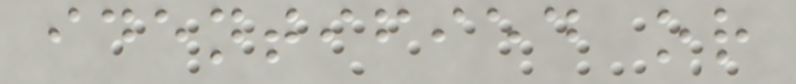identified or
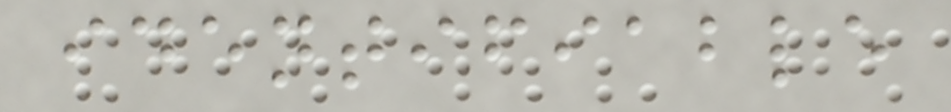identifiable
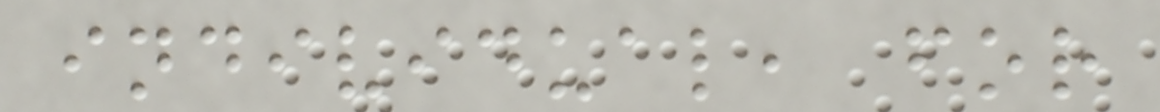individual, for
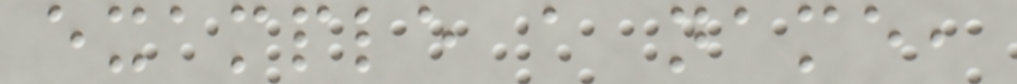example a name,
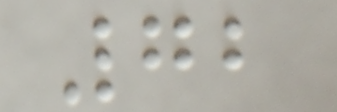72
